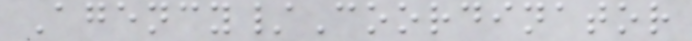Agency/Coordinator
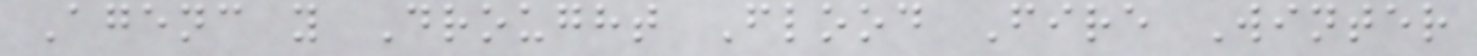Agenc y Drought Flood Fire Winter
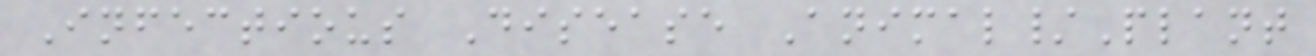Infectious Disease Animal/Plant
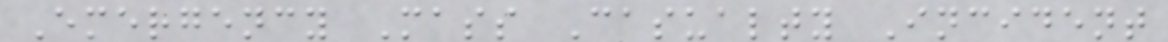Emergency Mass Casualty Incident
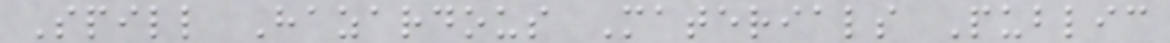Spill Hazardous Materials Public
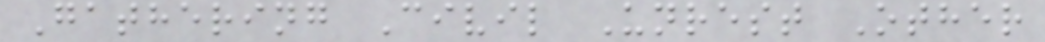Gathering Civil Unrest Other
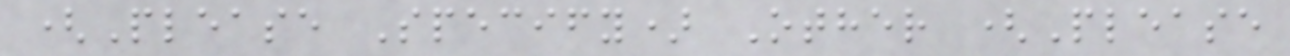(Please Specify) Other (Please
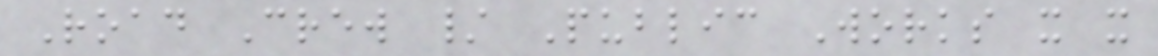Road Crew / Public Works x x
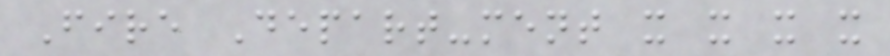Fire Depart-ment x x x x
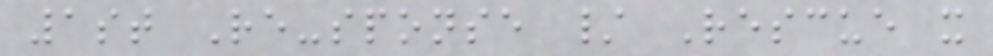1st Re-sponse / Rescue x
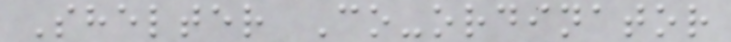Shelter Co-ordinator
